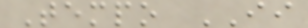Tempo II
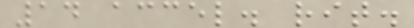14 accel. rit.
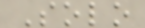Solo
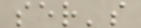ser's
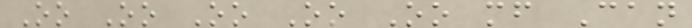Oo Oo Oo Oo Oo mf Can
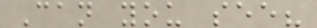Can you see?
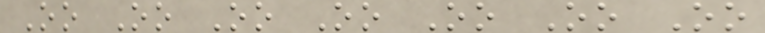Oo Oo Oo Oo Oo Oo Oo
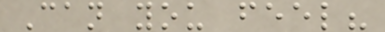Can you feel?
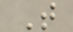T
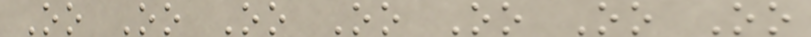Oo Oo Oo Oo Oo Oo Oo
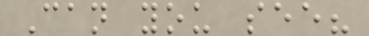Can you see?
